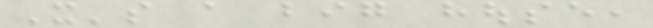It's a big house,
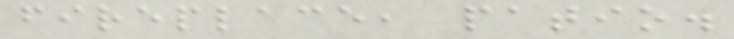fireplace, patio.
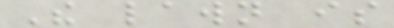The lawn is
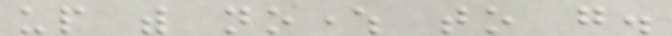up with nowhere to go.
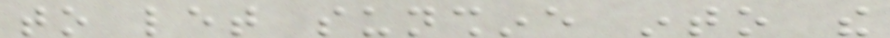to let sunshine into the
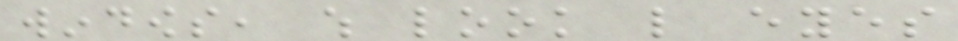windows, which look like eyes
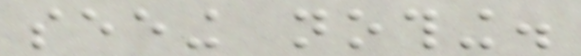seeing nothing.
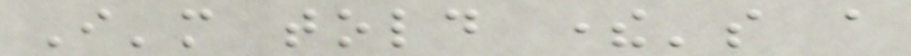I'm told there's a
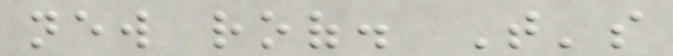new roof. That's
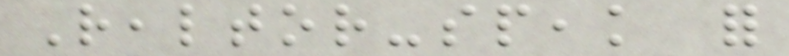Realtor-speak for
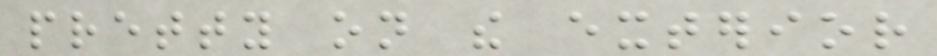pretty on the exterior
